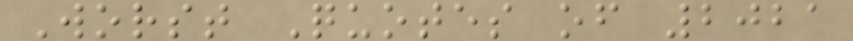Worst Quotes of 2021
